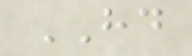HD
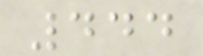444
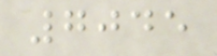7045
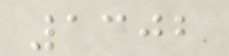1302
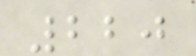220
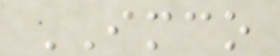IMCO
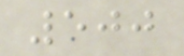500
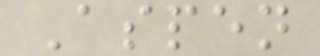Aspen
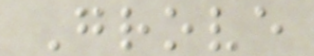Grove
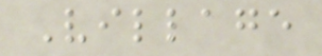Village
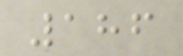186
